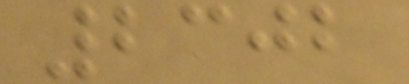2302
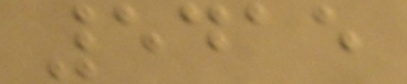5415
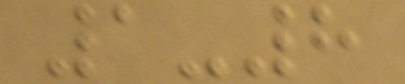1-8
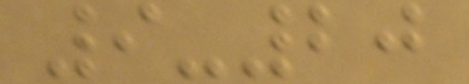9-20
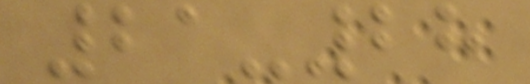21-28
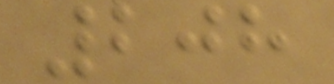208
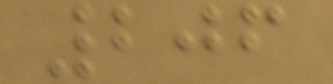206
